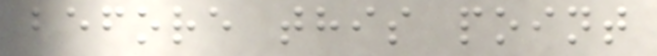before this point
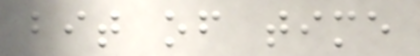bit of time
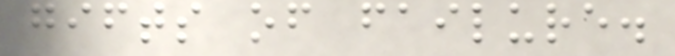gifts of failure.
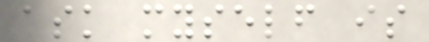ask myself is
